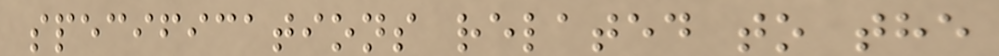specifications related to the
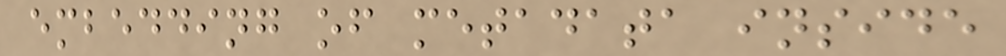embedding of metadata inside
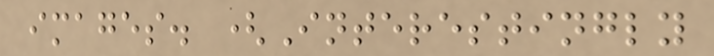images. (Interestingly
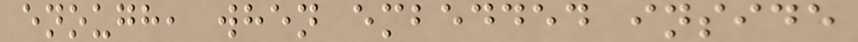enough, when embedded inside
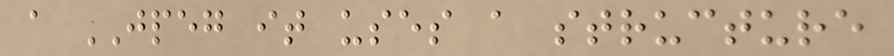a JPEG it uses a structure
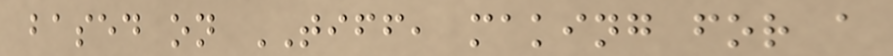based on TIFF, making for a
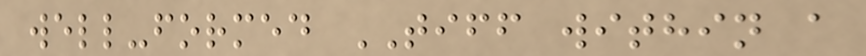well-formed TIFF within a
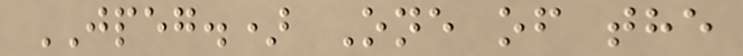JPEG.) One of the
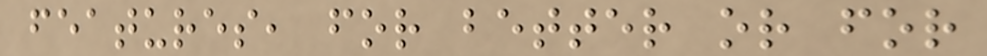features, for better or for
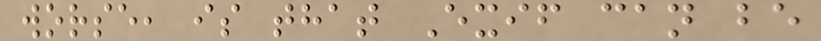worse, is that Exif can be
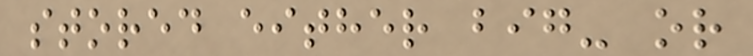stored either big- or
